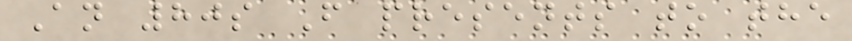An 80s F presents to the
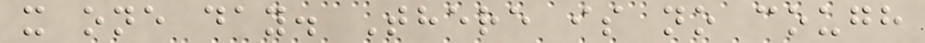x one day. There is no cough
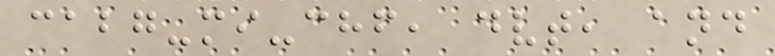cabg-mi-chf, dvt, and
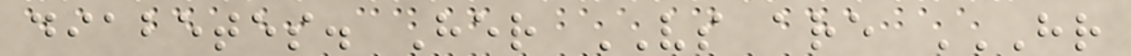diabetes. Her VS are HR
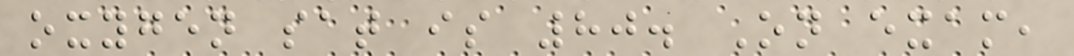oxygen sat is 80. On exam,
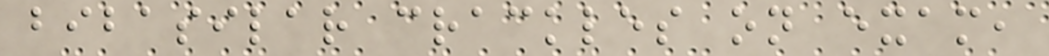bibasilar crackles on exam,
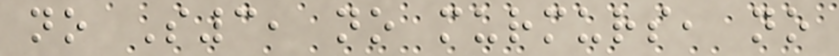no S3, no murmurs, no
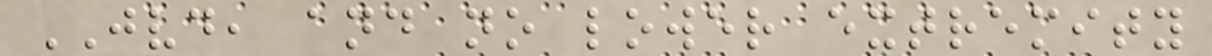JVD, and no lower extremity
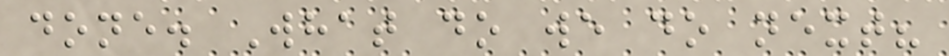done. What do we do next?
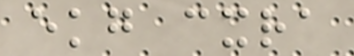ekg cxra
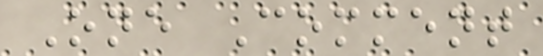One Comment
